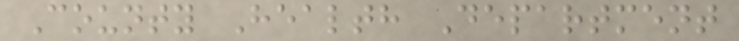County Health Department
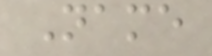Name
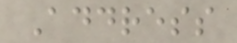Address
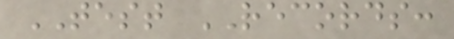TEST RECORDS:
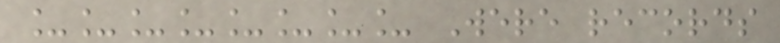________ Were records
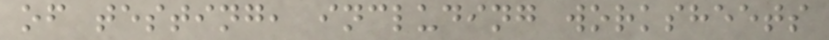of testing, including worksheets
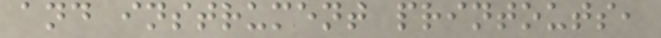and instrument printouts,
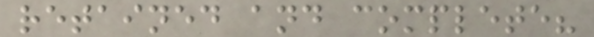retained and complete?
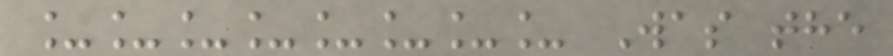________ Was the
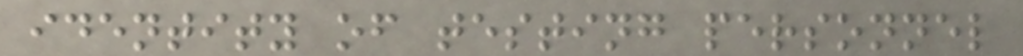identity of testing personnel
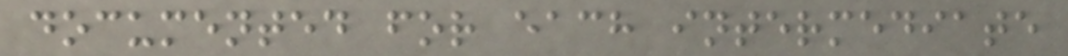documented for each intermediate
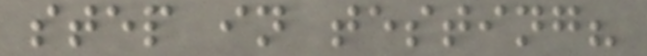step in testing?
